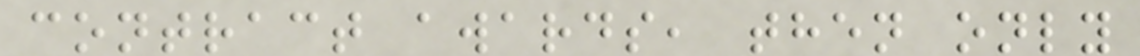contract awards, then only
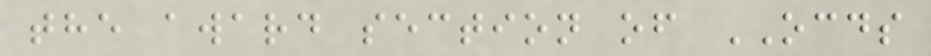the award section of OCDS
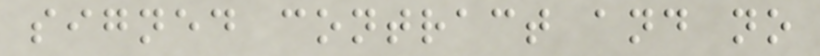signed contract and no
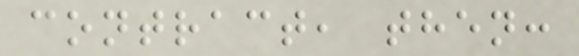contract, then:
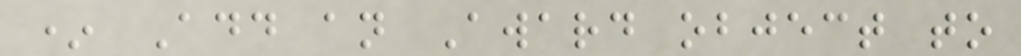* Add an Award object to
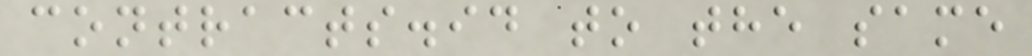contracts.id to the same
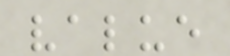value
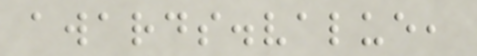awards.value,
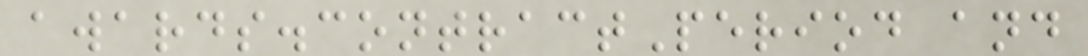awards.contractPeriod and
